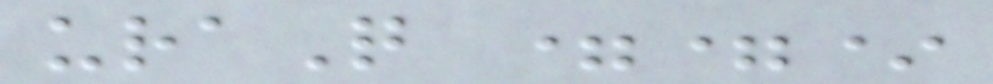uraQ ==*
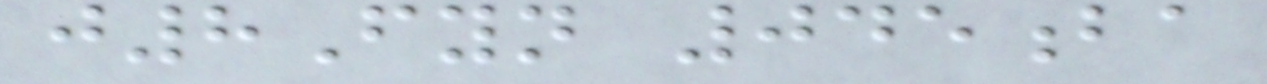j8Fyn 045ba
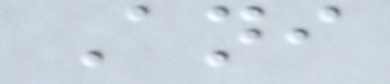Ani
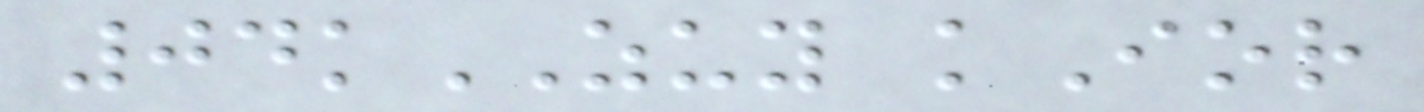04kZUY kIor
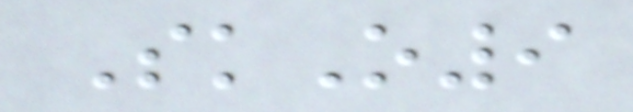SkO9
